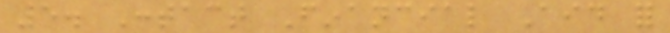5. Contact Financial Aid for
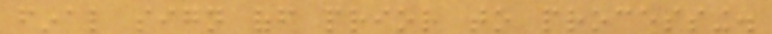final sign off prior to processing.
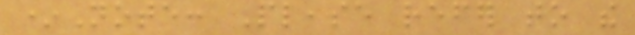*Note: Please refer to the
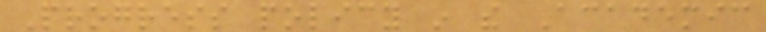Progress policy in the Academic
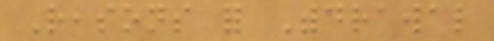Reasons for Withdrawal
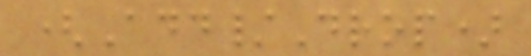(Add/Drop)
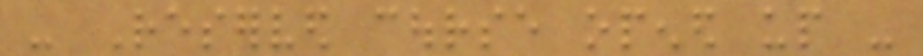- Reserved course opened up -
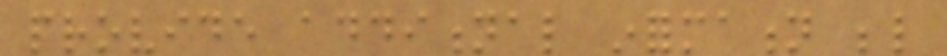provide additional information below
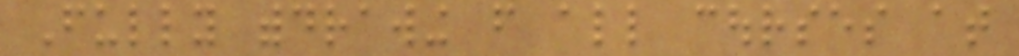Fully withdrawing from all courses at
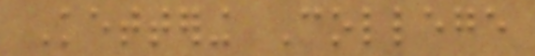Kettering College
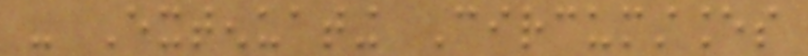- Extenuating Circumstances
